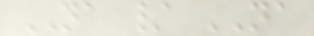NA / NA
